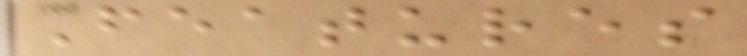Features
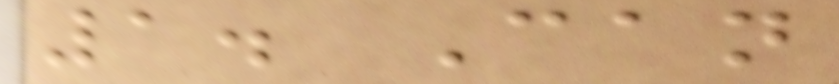1. Can
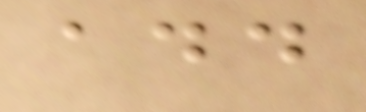add
